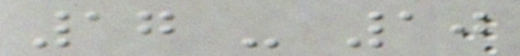17 - 10
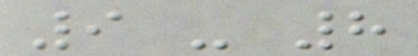9 - 8
